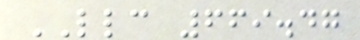LLC 669.47
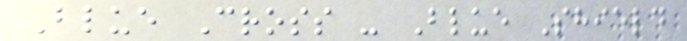Blue Cross - Blue Shield
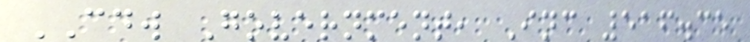CDW Government, Inc 516.35
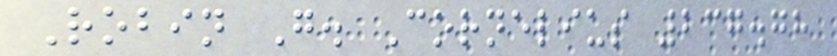Robin G. Cornelius 237.78
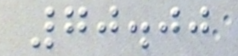70.00
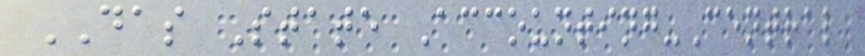DAS State Accounting-Central
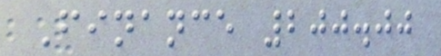Finance 200.00
